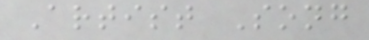Artist Song
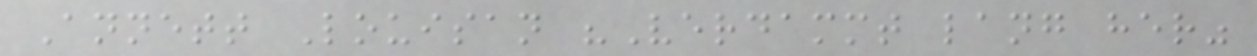Annett Louisan "Verdammt lang her"
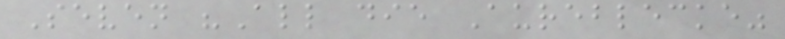Seven "All die Aureblecke"
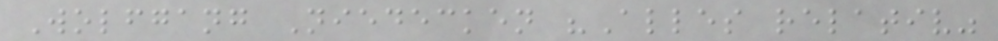Wolfgang Niedecken "Alles relativ"
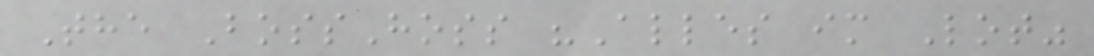The BossHoss "Alles im Lot"
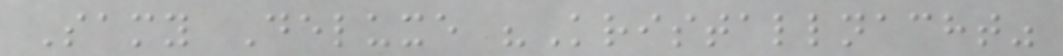Samy Deluxe "Kristallnacht"
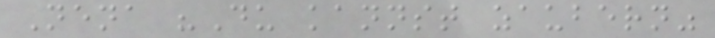Nena "Du kannst zaubern"
